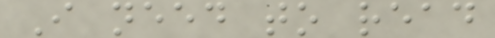I need to read
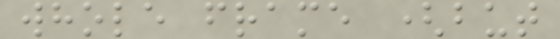whole frame (but
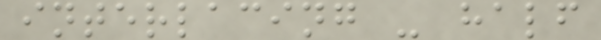interlacing - half
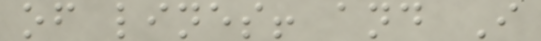of lines! and I
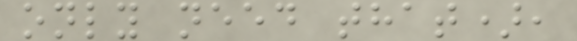only need that),
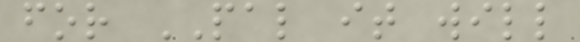for PAL it will
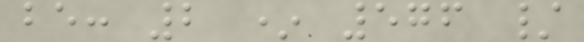be: 2 * 576 /
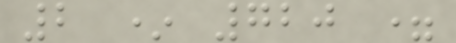2 * 720 =
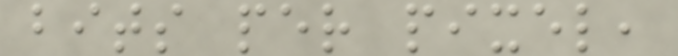bits per pixel,
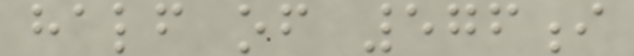half of 576i
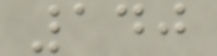140
